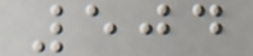504
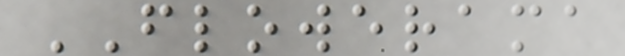FLOWERAMA
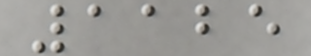1125
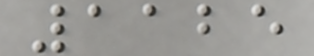1125
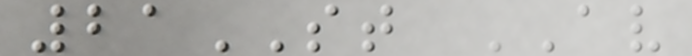21ST AV
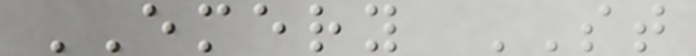EMERY ST
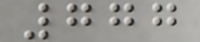777
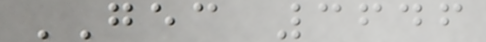GEC 3646
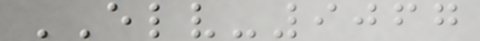ELV-9067
